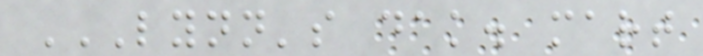LYNN'S DAK. MART
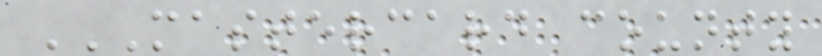MASTERCARD COUNTY
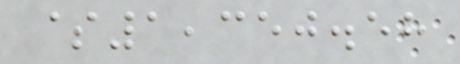$1,350.58
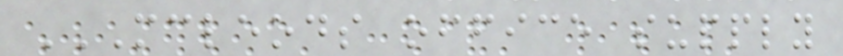MCLEODS OFFICE SUPPLY
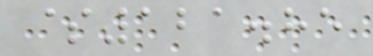$121.85
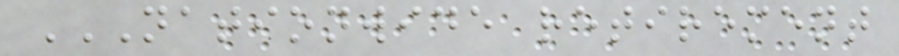NATIONWIDE RETIREMENT
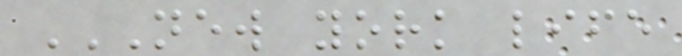NEW YORK LIFE
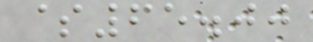$65.00
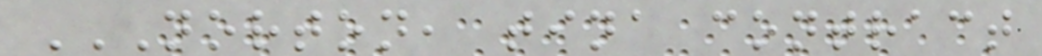NORTON, TINA CONTRACT
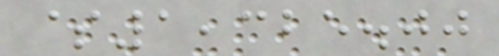$1,325.00
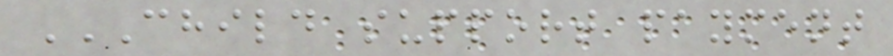CHILD SUPPORT PAYMENT
